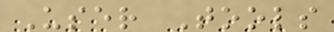User Tools
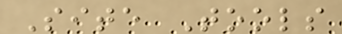Site Tools
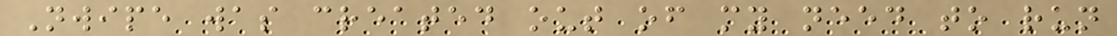Nwipe was created out of my need to run
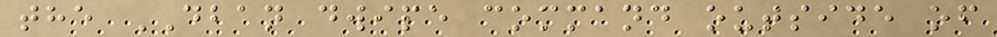the DBAN dwipe command outside of
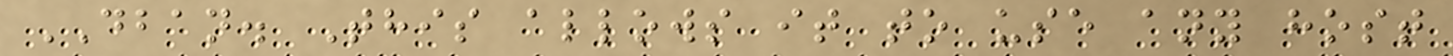DBAN. This allows it to use any host
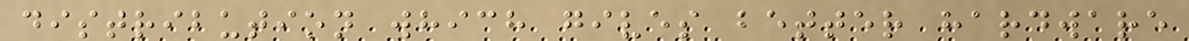distribution which gives better hardware
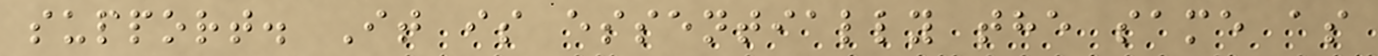support. It is essentially the same as
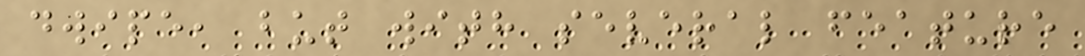dwipe, but with several feature
